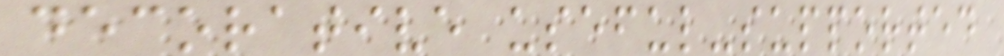decorative useful-supported
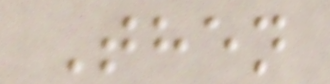Then
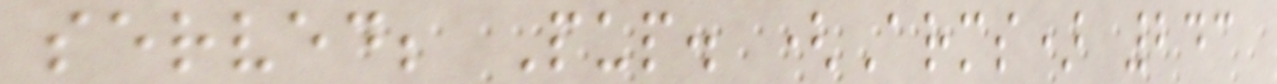served; Pup. (Arms) 243
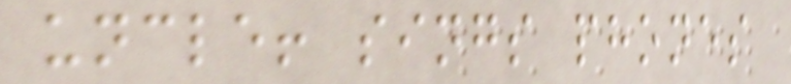uncle! sings phones
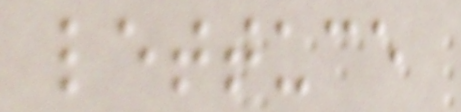lettuce
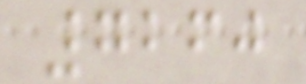7260
